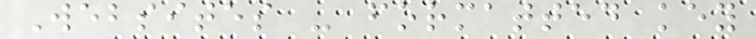Websites - formatted key
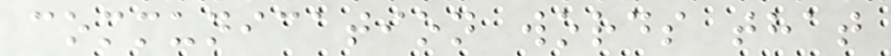communication words that
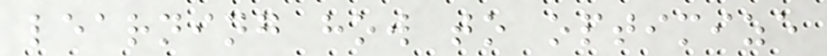learning how to optimize
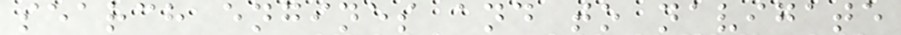search engines and to navigate
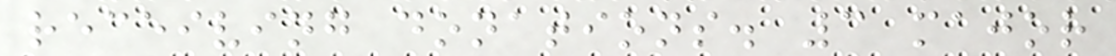receiving donations. 3 major
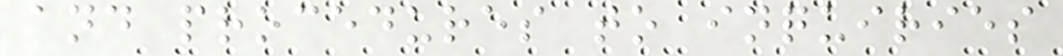and procedures to inquiries
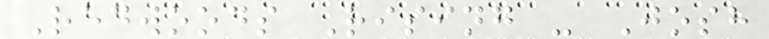Redwoods Rising - Josh
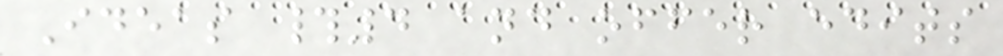Ideas #4 and offer edits
